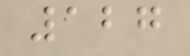127
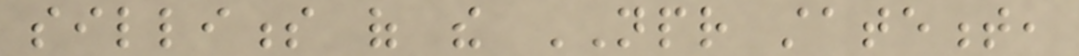silliness of the NPR statement,
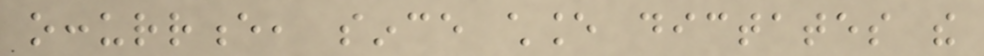occurrence, since chance dictates the
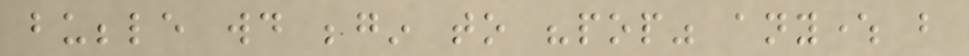bubble would begin to "pop" anywhere but
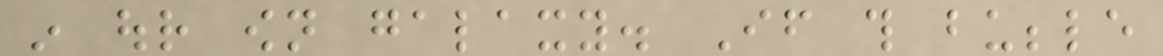in our own galaxy. If this bubble
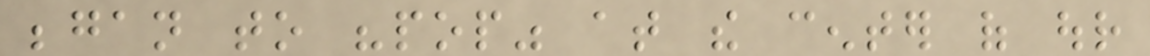began to "pop" at the center of our
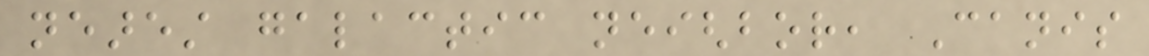nearest galactic neighbor, Canis
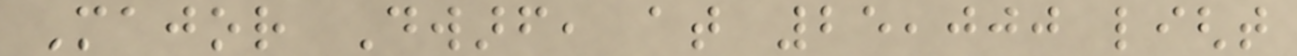Major Dwarf, at 25,000 light
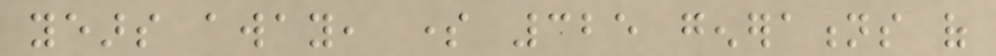years away, some 325 generations of
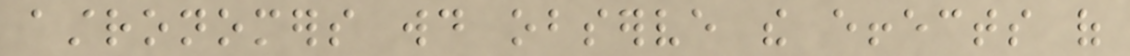astronomers would observe the effects of
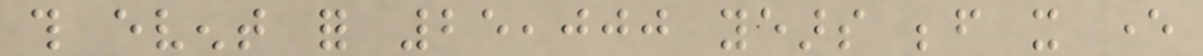this event for 25,000 years before it ever
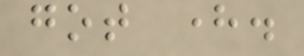got here.
